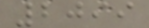2099
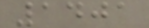1401
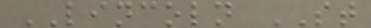LINCOLN ST
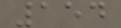154
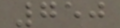750
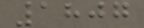1807
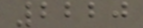2220
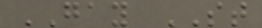GAY ST
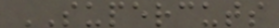SUPERCUTS
